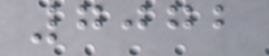7072
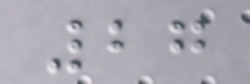27
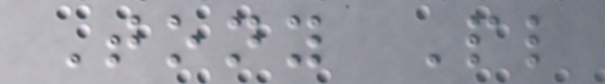Tony Pl
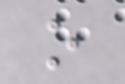o
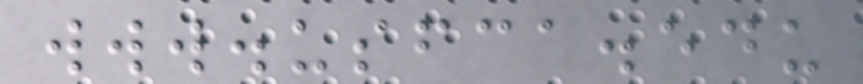www.usfca.edu
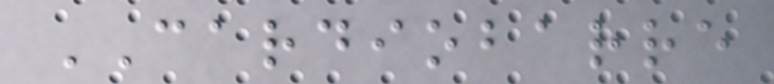CARDIOBARRE
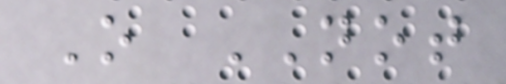O NOT
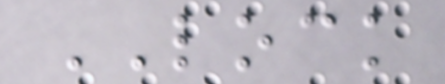LOCK
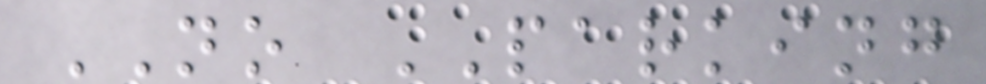NO PARKING
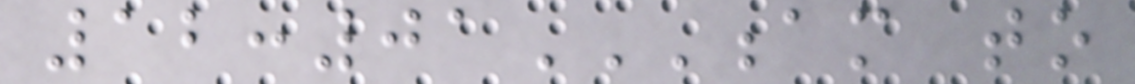12:01AM TO
